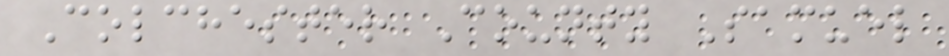Colchester County Samuel
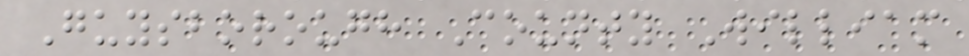Guysborough County William
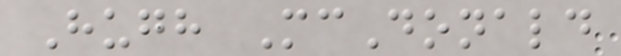Hugh McDonald
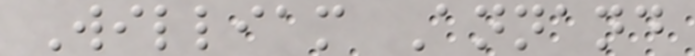William Annand
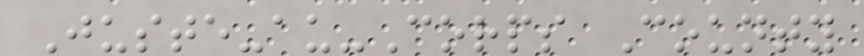Juste-au-Corps County
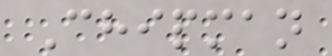Chipman
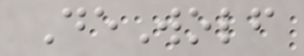DeWolf
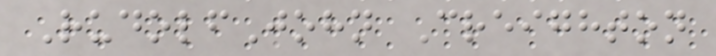RudolfJohn Creighton
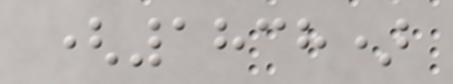(1838)
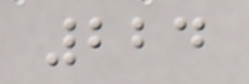224
